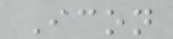Icon
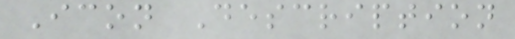Icon Description
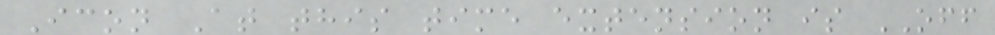Icon At this time extension is OFF
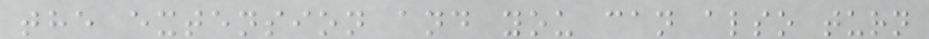the extension and you can also turn
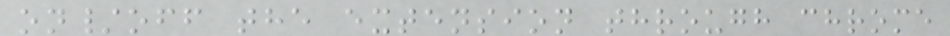on/off the extension through chrome
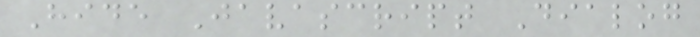Hide Javascript Dialog
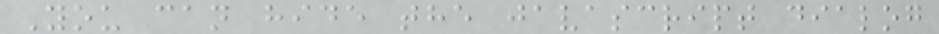You can hide the javascript dialog
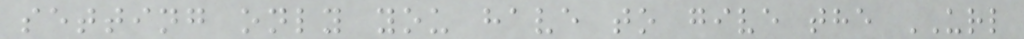setting only you have to give the URL
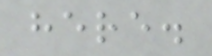here.
